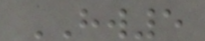HW5
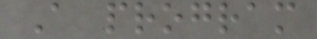A program
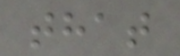that
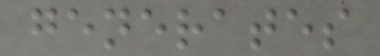generates
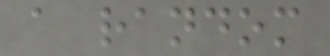a random
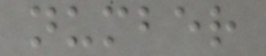number
